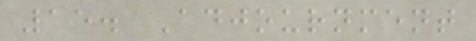15. Adjournment
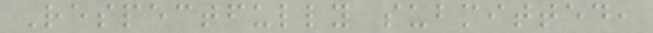Respectfully submitted,
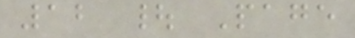12 | Page
